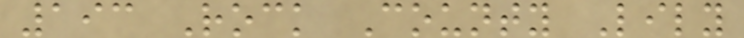193 Rock County Lily
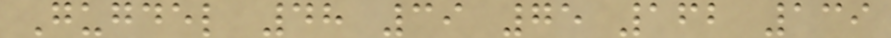Gugdel 48 39 75 162 139
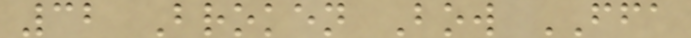32 Broken Bow FFA
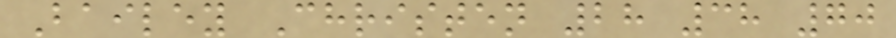Bailey Christen 28 38 70
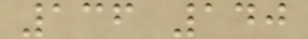136 140
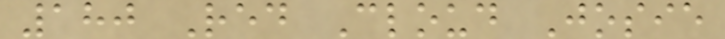180 Red Cloud Josie
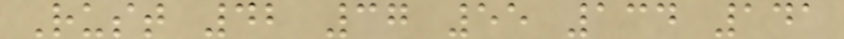Rust 42 37 55 134 141
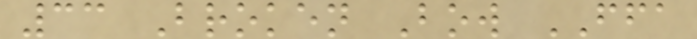33 Broken Bow FFA
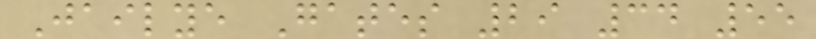Jailye Gates 29 34 55
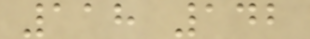118 142
